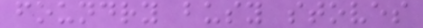foundry busy stoves
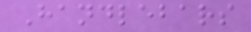Handlebars
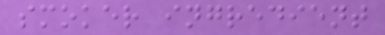smoker ingredient
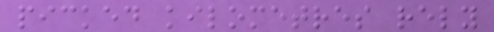picked kilometres rely
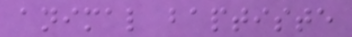animal baptiste
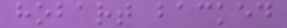hobart backed
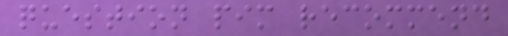question pim recommend
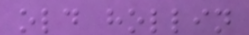old hollin
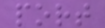port
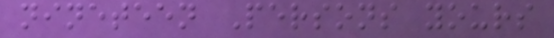nineteen Persons yours
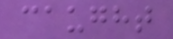caught
